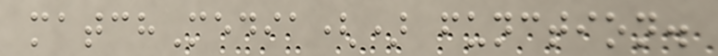matchMedia() function.
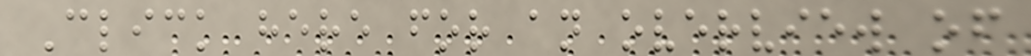Click here for an overview of
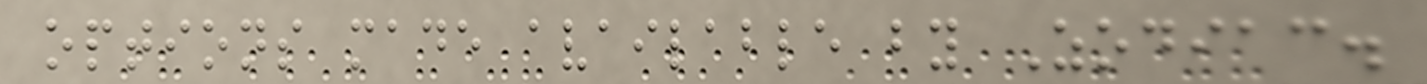options made available by Zodiac.
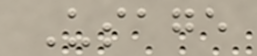Usage
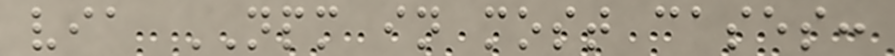via NPM in most cases:
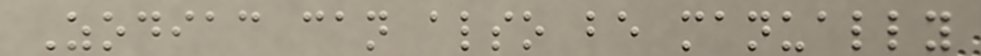Zodiac can also be manually
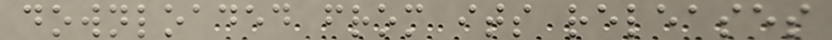downloaded from its releases
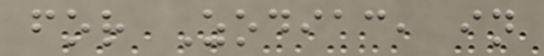for Zodiac, in
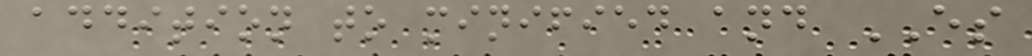addition to minified and ES
